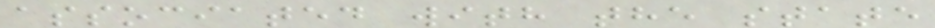associated with the state
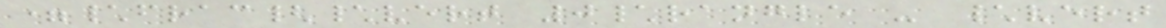=\frac{\vert 0\rangle - \vert
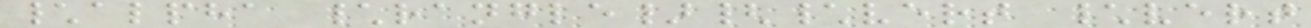\alpha \rangle}{\vert \vert
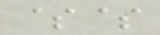$$
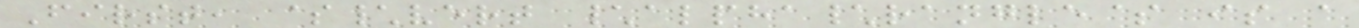First, $\vert \alpha\rangle$ is a
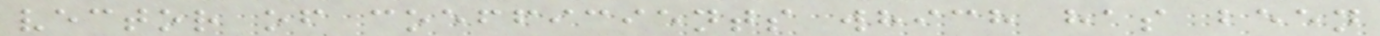vector of coefficients which has been
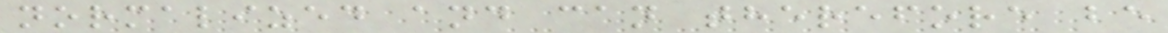normalized and can therefore be
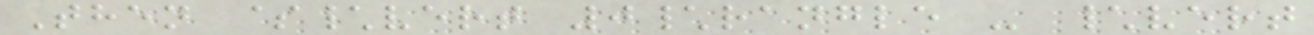Then $\vert 0\rangle - \vert
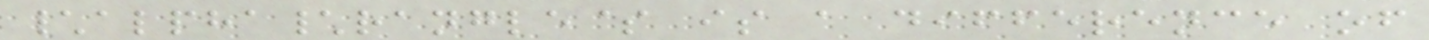\alpha\rangle$ is a difference of
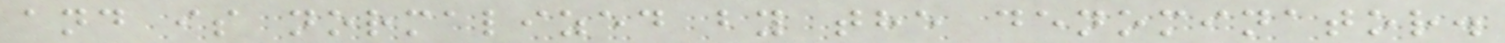and is normalized by the denominator.
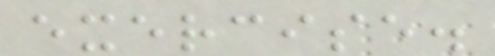exercise.
